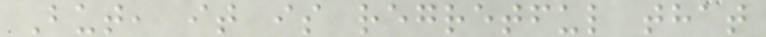But, it is regretful that
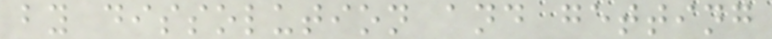by dissolution and getting
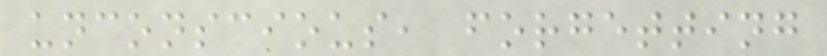unconscious, forgetting
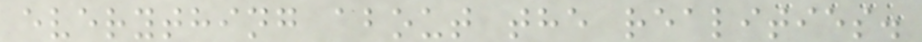everything about the realities.
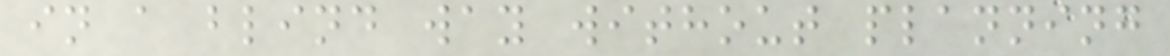in a blind way without planning
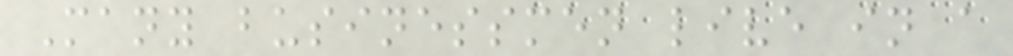Many businessmen live in a
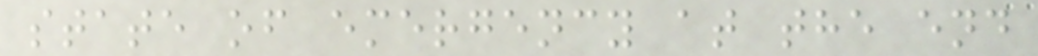state of emergency at the end
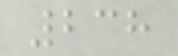238
